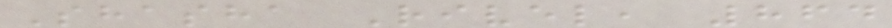Shasha Rivel, 864
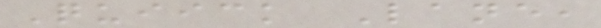Quiick Lane,
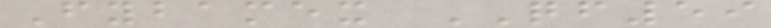Fybamex QF59
